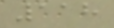118
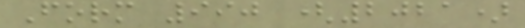Form 990 (2021)
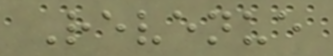Revenue
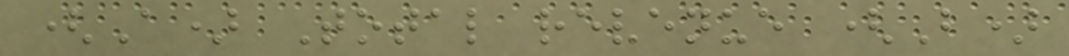(A) Total revenue (B)
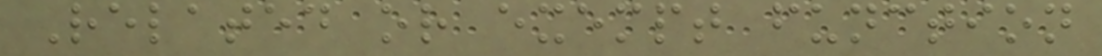Related or exempt function
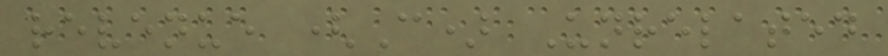revenue (C) Unrelated
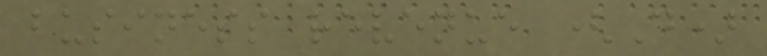business revenue (D)
